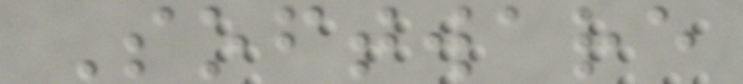Software
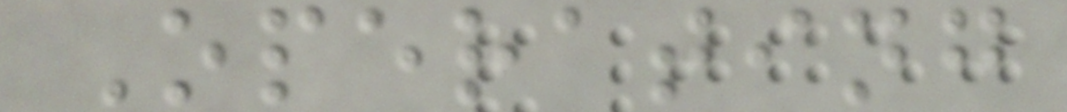Operating
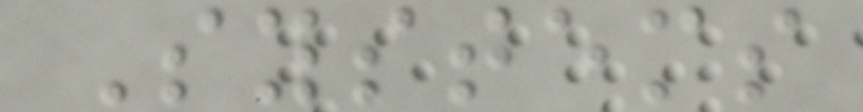Systems
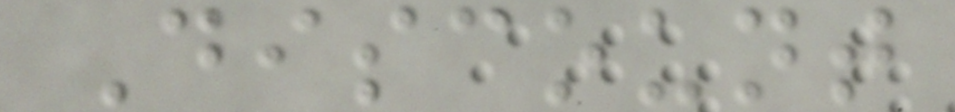Discount
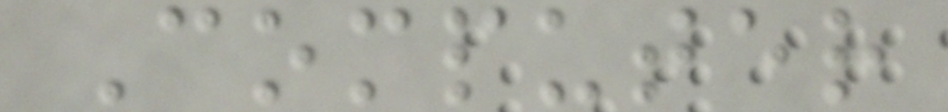Computer
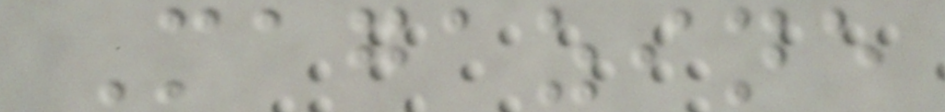Magazine
